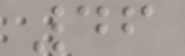46
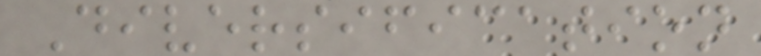Diversification
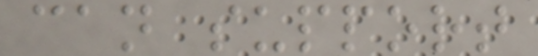can support
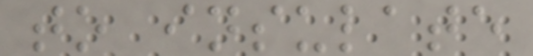to insulate
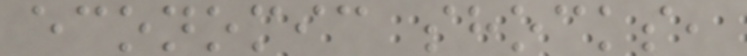economic shocks,
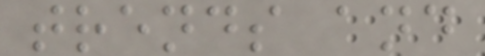trends and
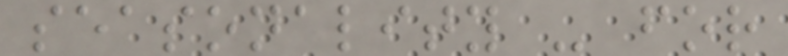seasonality - for
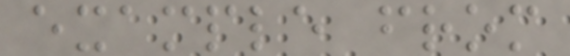example from
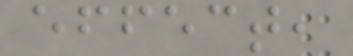effect,
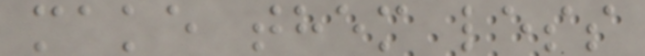make them less
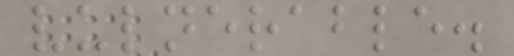vulnerable.
